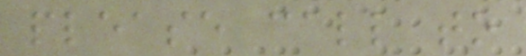please call to
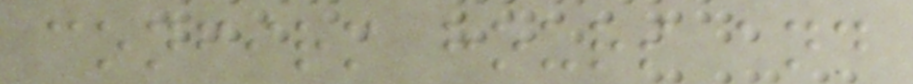confirm hours and
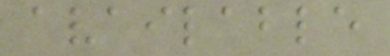available
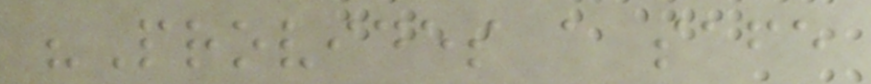"Provides a safe
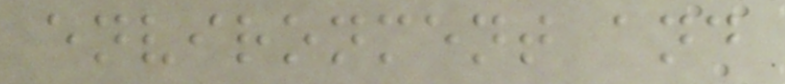environment and
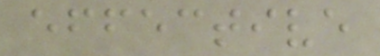effective
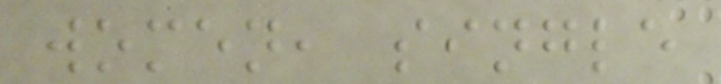women, single
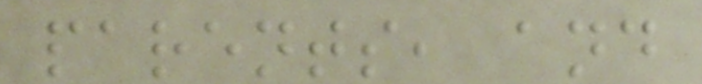parents, and
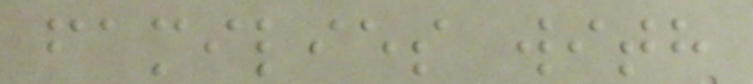families with
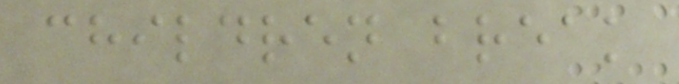children break
